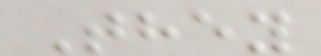They
